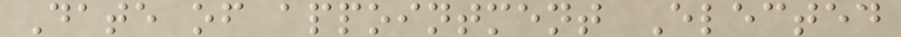Date of appointment Elected
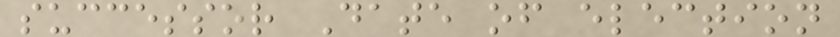successor Date of election
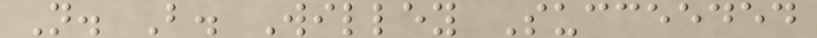N. B. Willey Succeeded
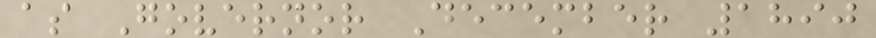as Governor December 1890
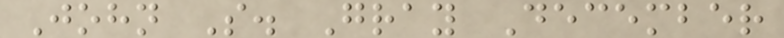John S. Gray December
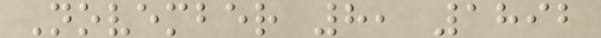November 8, 1892
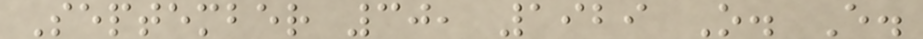September 30, 1929 O. E.
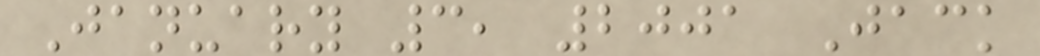January 3, 2001 Jack
